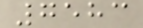7583
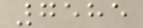7585
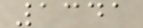1341
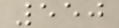550
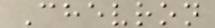Chevron
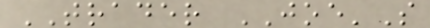TRADER JOE'S
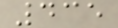435
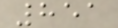851
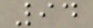94
